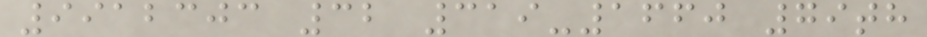9912303 32 319-1660 79th
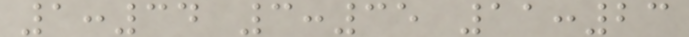1:34 3:35 11:23
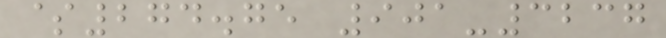$274.75 901-3237
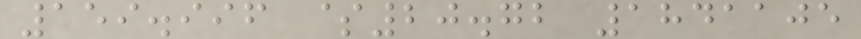159.996 $20.72 1841105
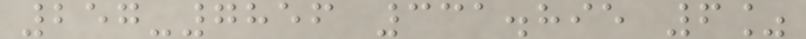257-7856 331.895 6%
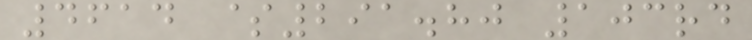4614 $291.80 103rd
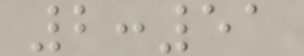2:51
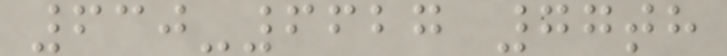630-6627 77th
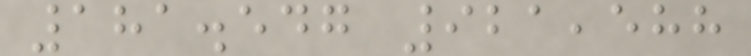181.547 921,588
